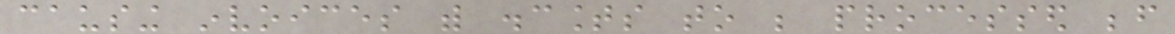causing invoices with discounts to be processed before
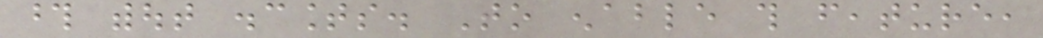those without discounts. To enable this feature,
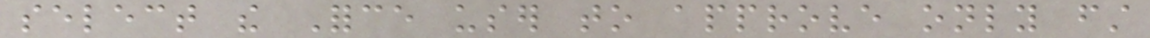select the Force user to approve only first
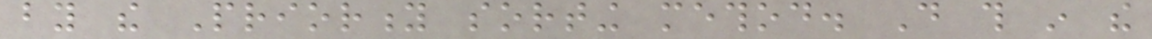by the Priority sorting method. Do this in the
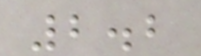2.2
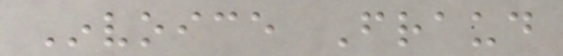Invoice Fraud
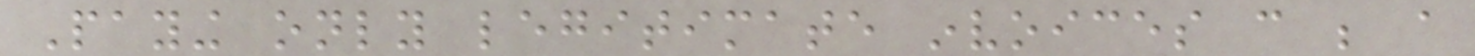Paying only legitimate invoices can be a
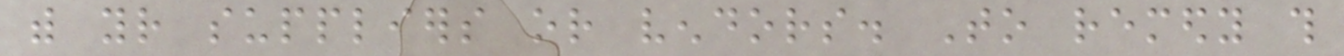with your suppliers or vendors. To remedy this
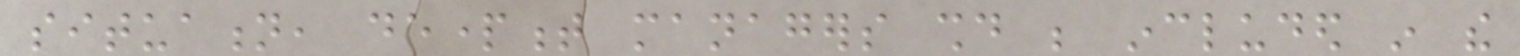situation, department managers should be included in the
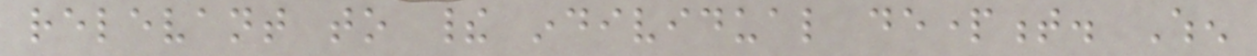relevant to their individual department. When
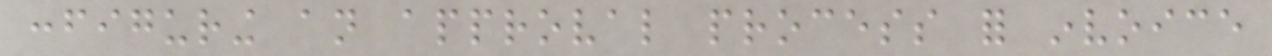configuring an approval process for invoice
